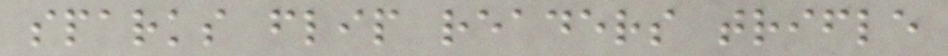sparks flip readers trifle
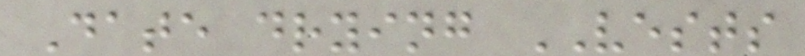Date drying VESTS
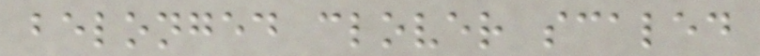belonged clover scaled
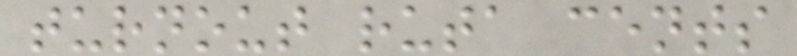turnout ruta cents
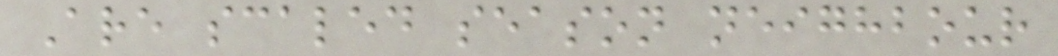Are scaled season neighbour
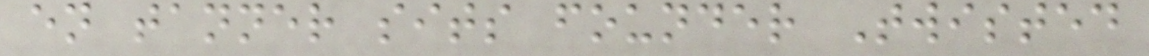en tanner sits founder Twisted
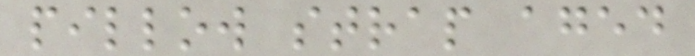pillow strap aged
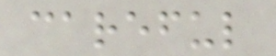careful
